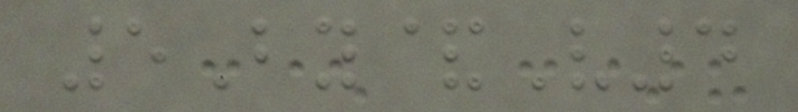5By&V4
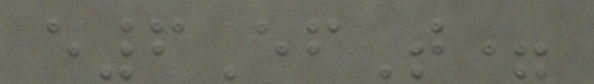e6EfT=
